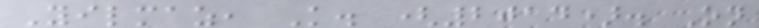Yilmaz, K. (2014). On
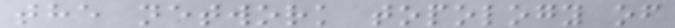the network topology of
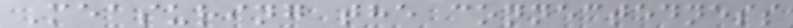Measuring the connectedness
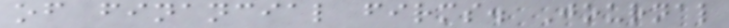of financial firms. Journal
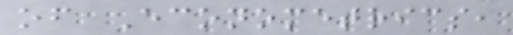of Econometrics,
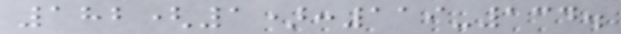182(1):119-134.
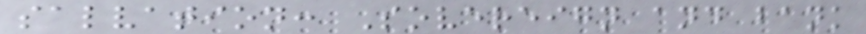salvation: Sovereign and bank
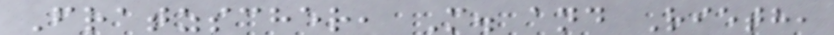Fratzscher, M. and Rieth,
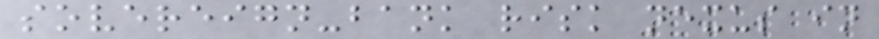sovereign-bank risk nexus in
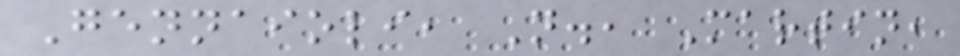Gennaioli, N., Martin,
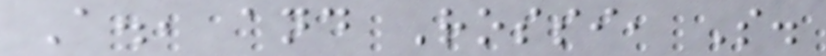A., and Rossi, S.
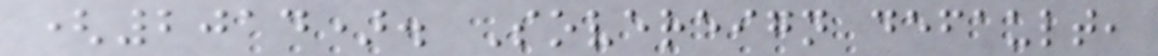(2014). Sovereign default,
